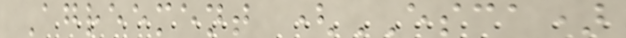Agreement (ESCA)
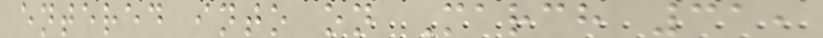entered into on March 31,
